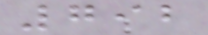792
